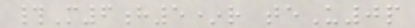#M6h5*r teU0p
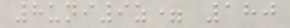8uni9z= 180
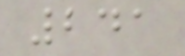241
